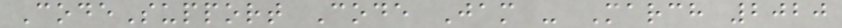CodeSupport Code Jam - March 2020
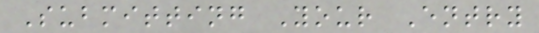Submitting Your Entry
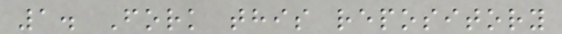1. Fork this repository
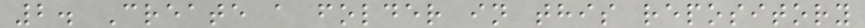2. Create a folder in this repository
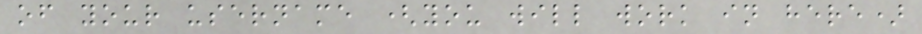of your username (you will work in here)
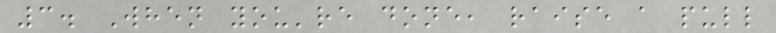3. When you're done, raise a pull
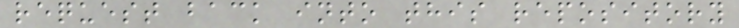request back into this repository
